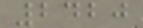2420
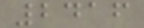2416
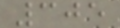305
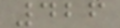426
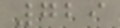729
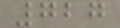727
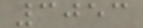3053
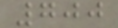700
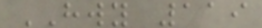HWY 119
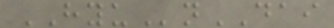HYUnDAI
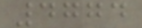4774
